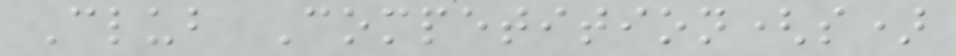Club Competition(s)
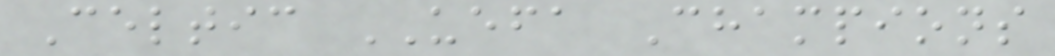Celtic UEFA Champions
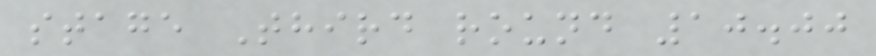stage Third round 10.00
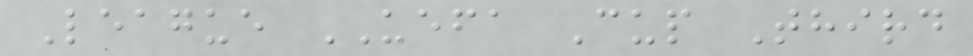League UEFA Cup Third
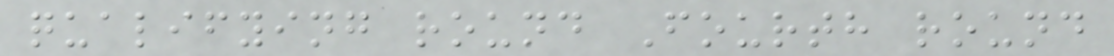qualifying round Fourth round
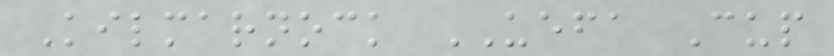Kilmarnock UEFA Cup
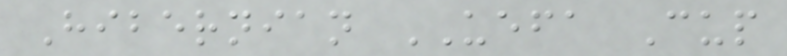Hibernian UEFA Cup
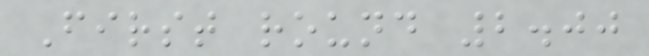First round 2.00
